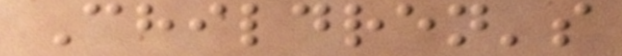Children's
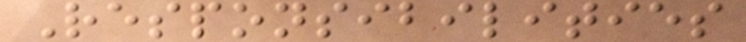Responsibilities
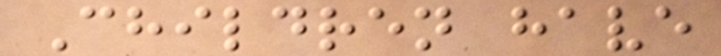Children have
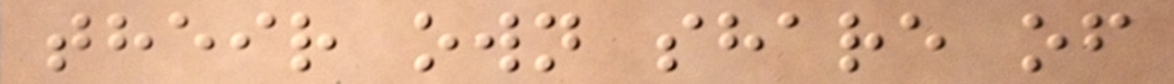their own share of
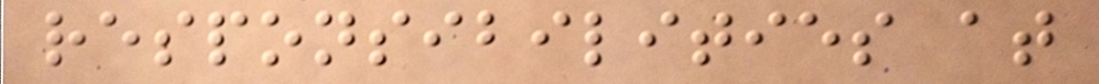responsibilities at
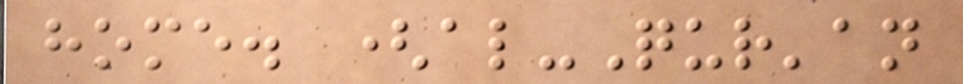home. (al-Qur'an
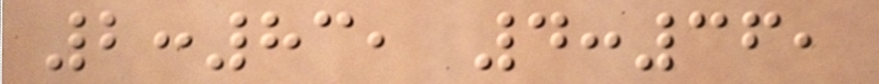2:83, 4:36,
